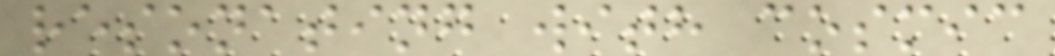resonating with cosmic
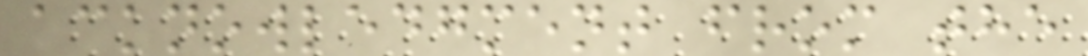acknowledgment from the
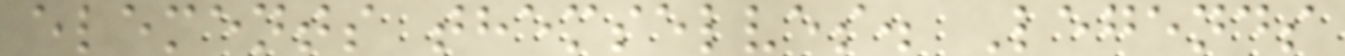elements themselves. Legends
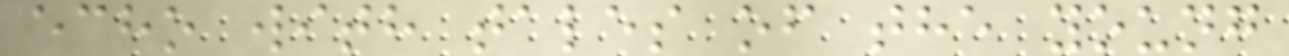echo with tales of the young
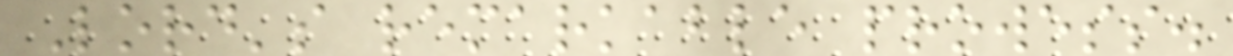Lord's remarkable prowess.
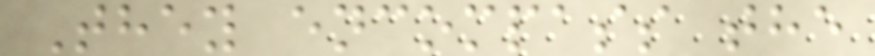They encompass the
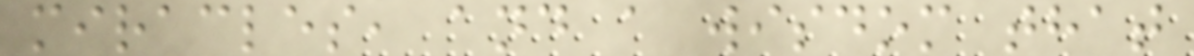miracles, and a wisdom that
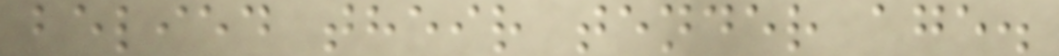belied their tender age.
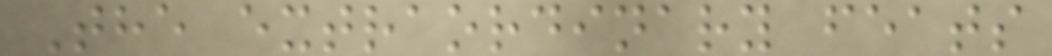The extraordinary feats
